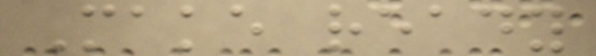Make ready
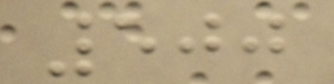500
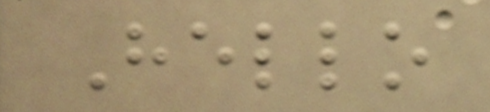Hello
